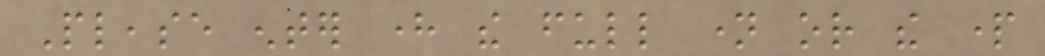Please enter here the full name or the part
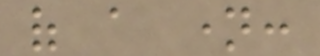of a name:
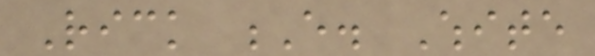Rick E. White
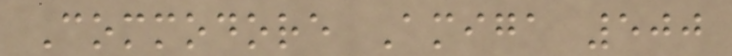Commodore Amiga 500
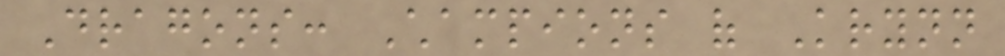Dragons: Champions of Krynn
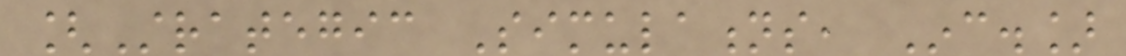[Strategic Simulations, Inc.]
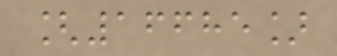[16685]
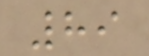89
